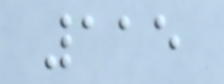115
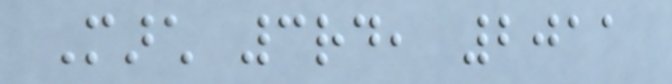March 3rd, 2011
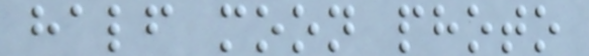half moon photo
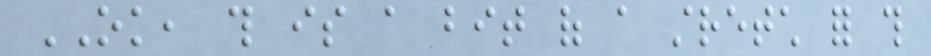OK, this is a bit of a stretch for this
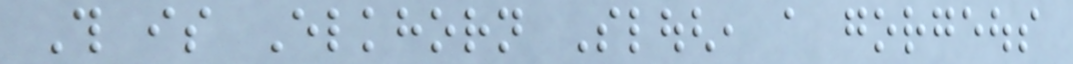This is Elkhorn Slough, a gorgeous
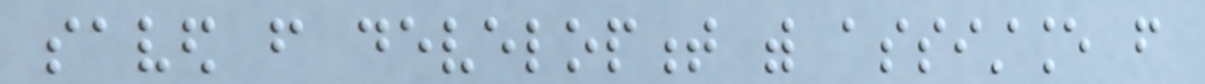saved from development with assistance from
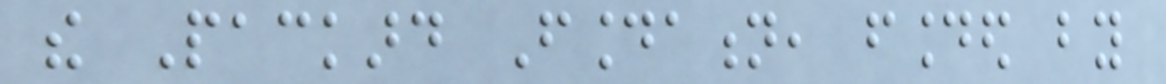the Packard Foundation, founded by
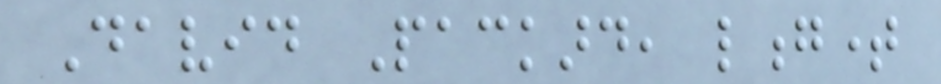David Packard, longtime
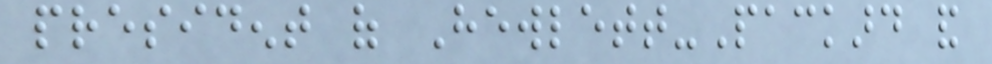president of Hewlett-Packard and
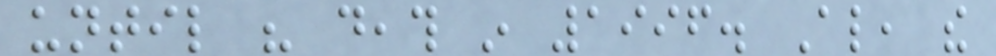until his death in 1996. Also, the
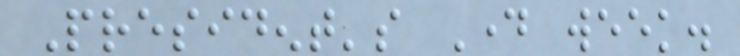President's Day week.
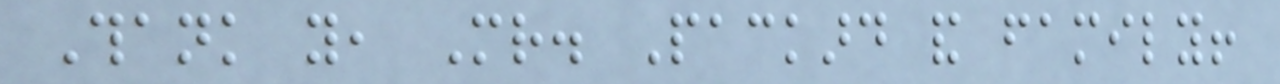Thank you, Mr. Packard and family!
